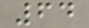64
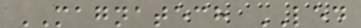MAGNATECH LED
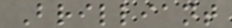Brilliant
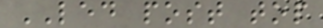LED post top
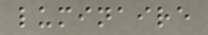luminaire
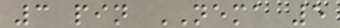3 pin NEMA 5
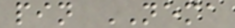pin NEMA
